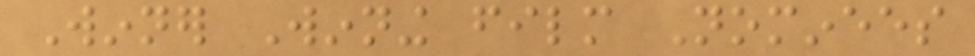Winner Winning film Nominees
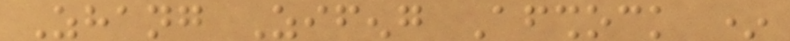Zhang Zifeng Aftershock *
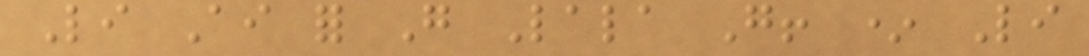Li Ai for Go Lala Go! * Li
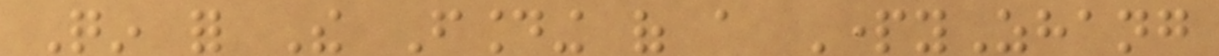Qin for The Founding of a PartyZhang
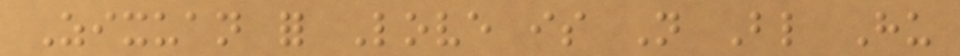Zixuan for Love is Not Blind Hu
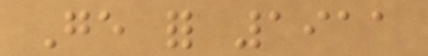Ge for 1911
